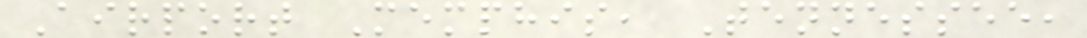Airport Memphis, Tennessee,
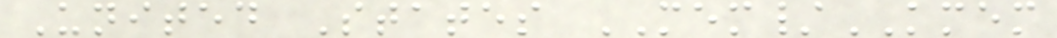United States MEM/KMEM
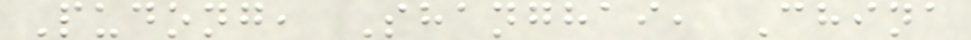Pudong, Shanghai, China
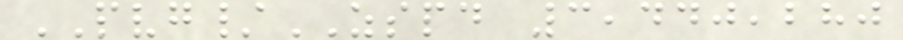PVG/ZSPD 3,440,280
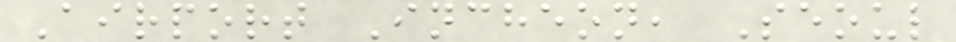Airport Incheon, Seoul
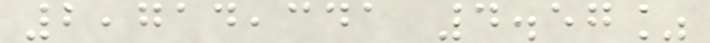2,714,341 4.57%
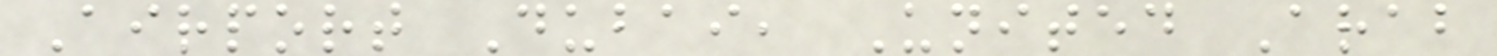Airport Dubai, United Arab
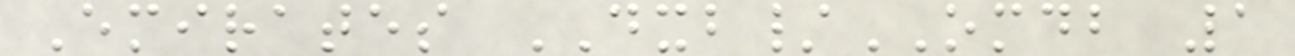Emirates DXB/OMDB 1
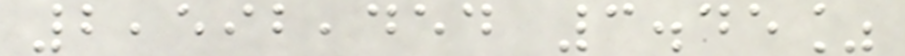2,592,454 3.45%
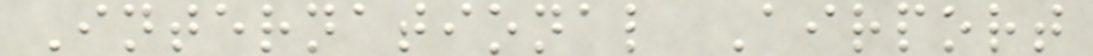International Airport
